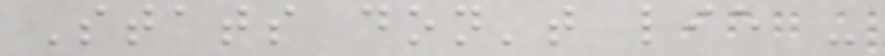Stats don't lie -
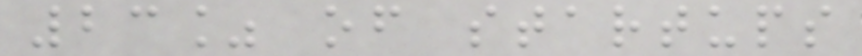23% of startups
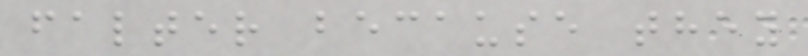falter because they
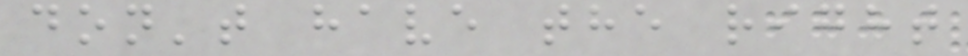don't have the right
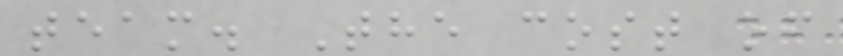team. The cost of
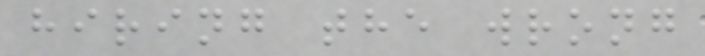hiring the wrong
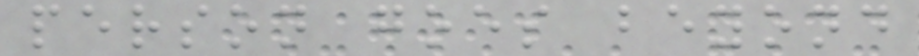person goes beyond
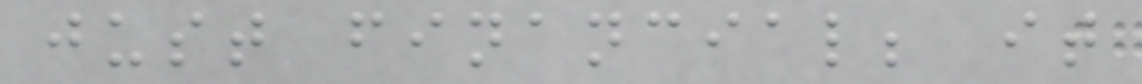just financial; it
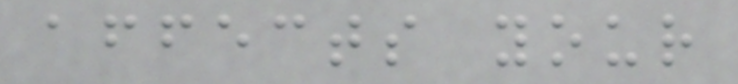affects your
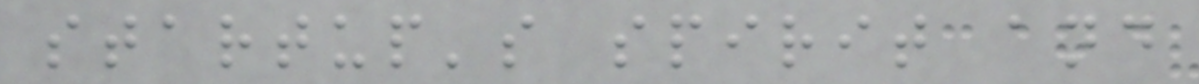startup's spirit and
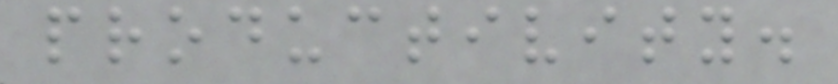productivity.
